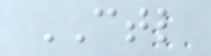CTL
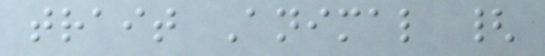trait Animal {
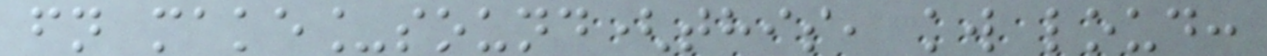fn make_sound(this, kw loud:
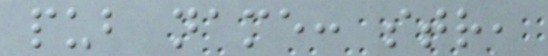pub name: str,
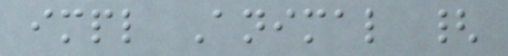impl Animal {
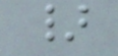}
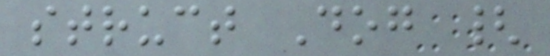struct Dog {
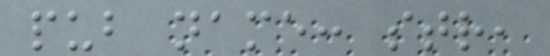pub name: str,
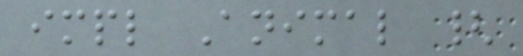impl Animal {
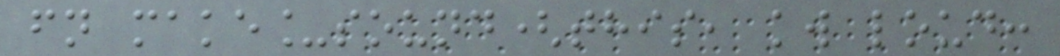fn make_sound(this, kw loud:
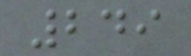249
